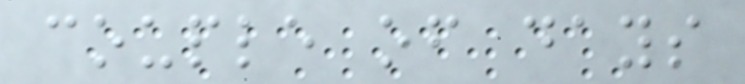couple of days
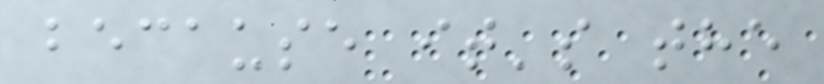because it's the
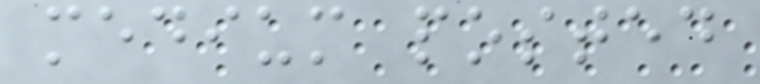medium posted
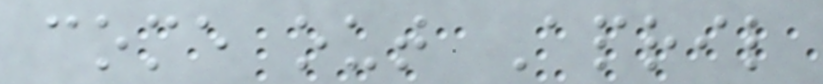come out April
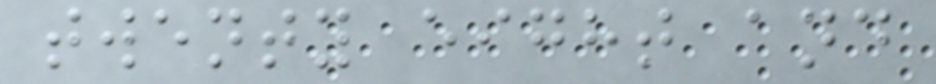twenty eight and
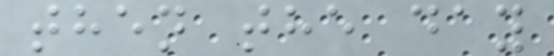then the day
